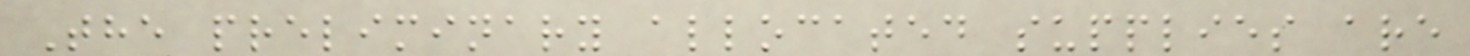The preliminary allocated supplies are
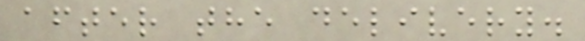after the delivery.
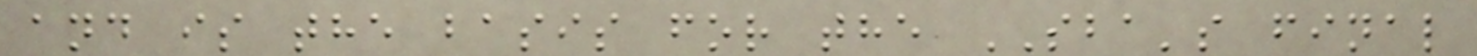and is the basis for the SBA's final
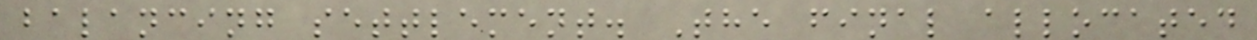balancing settlement. The final allocated
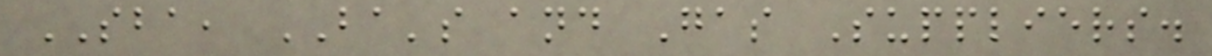SBA, BA's and Gas Suppliers.
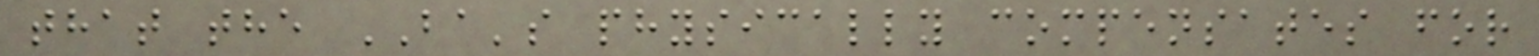that the BA's physically compensates for
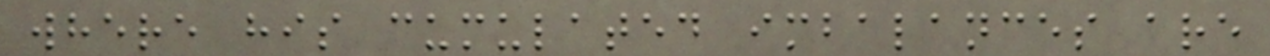where his cumulated imbalances are
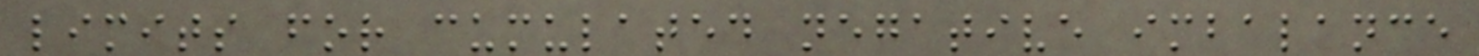limits for cumulated negative imbalance
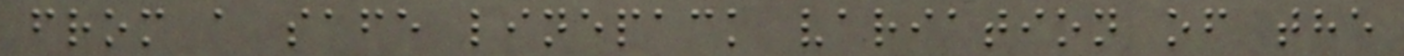from a safe linepack variation of the
